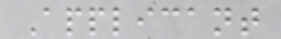Applicant
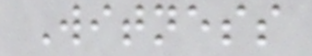Witness
